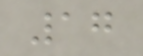17
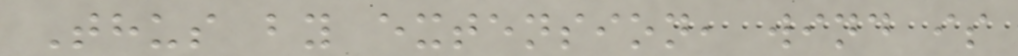Thus by extension, wind is
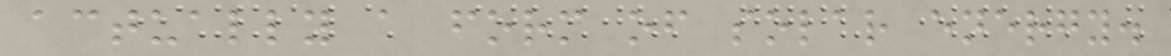actually a form of solar energy.
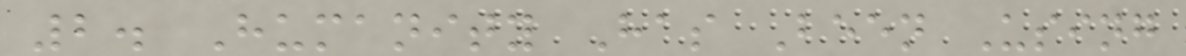2. Humanity Has Been Using
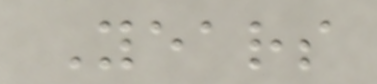Years
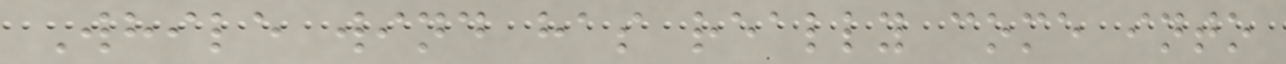While wind has really come into
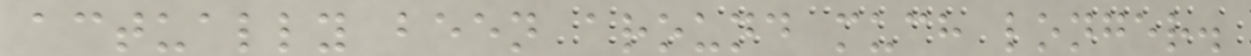actually been around much longer.
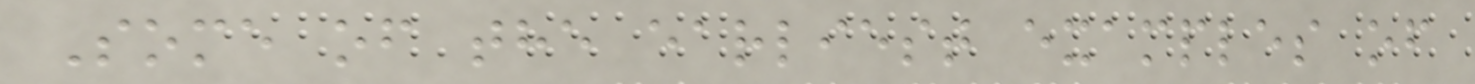Some of the earliest examples of
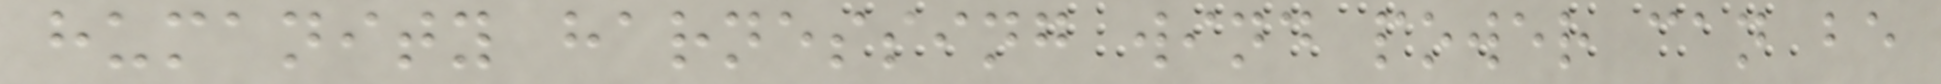humanity harnessing wind power can be
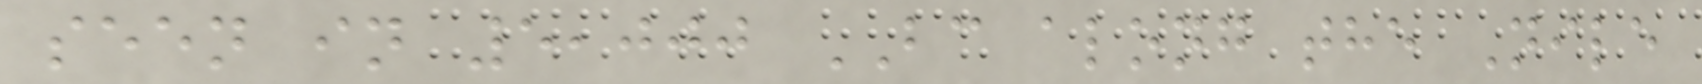seen in 5,000 BC along the Nile
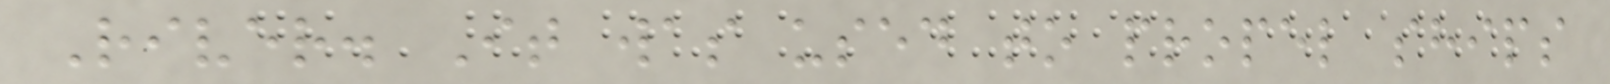River. It was used to propel ships
